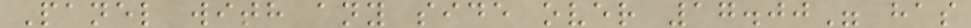Panel with any side over 17.00" has
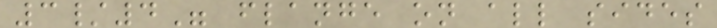3/4" flange on all sides
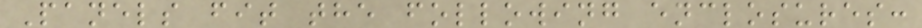Panels fit the following enclosures:
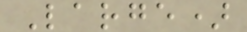Large)
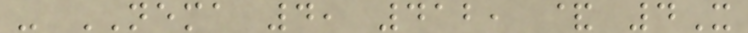- NEMA 4, 412, & 4X
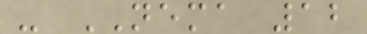- NEMA 12
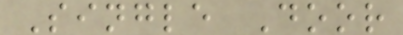Single Door
